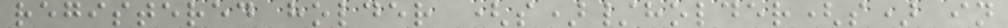registered holder (s)/holder(s) in
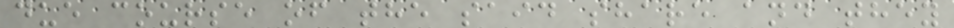due course of the said share and they
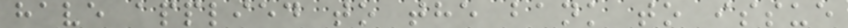have applied to the bank to issue
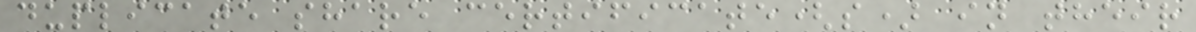duplicate share certificate(s) in their
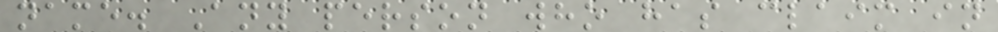name. Any person who has claim in
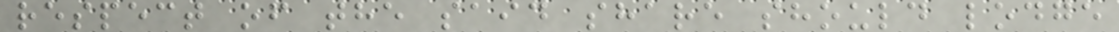respect of the said share should lodge
